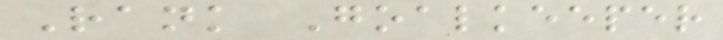Rank Goalkeeper
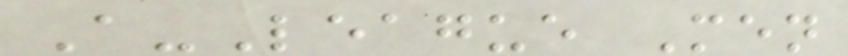A-League Men
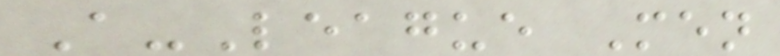A-League Men
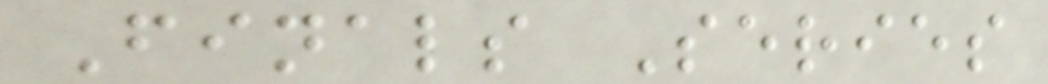Finals Series
